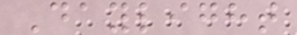Daylight
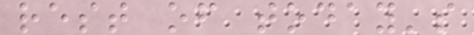rest of today's
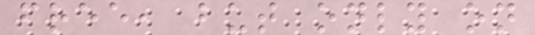free, but only on
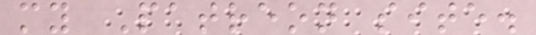my Patreon site.
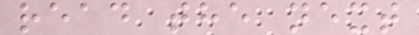read the next
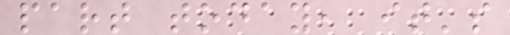part today, it's
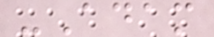-Adam
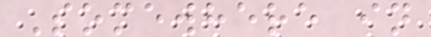Somewhere in
